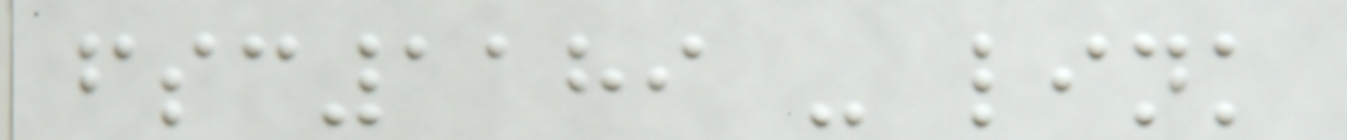fsc1189 - link
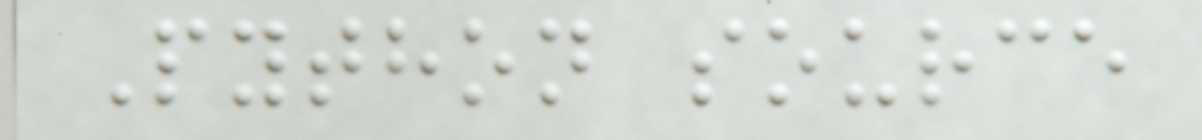Python source
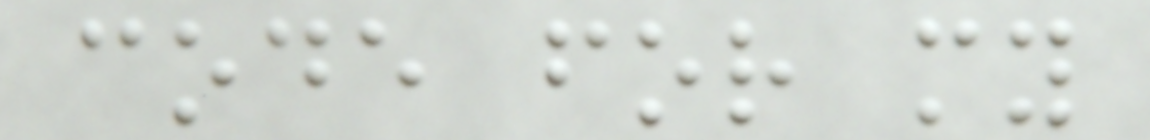code for my
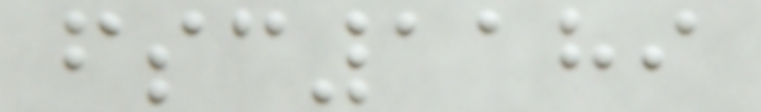fsc1189
